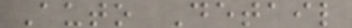Auto Detail
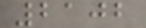2102
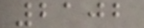2102
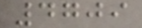4709
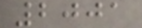2001
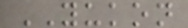YUKON
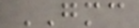GMC
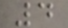4
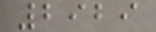2929
